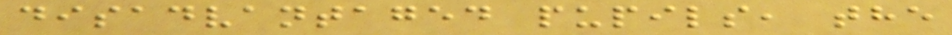disadvantaged pupils, the
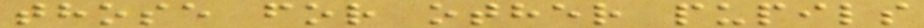those for other pupils
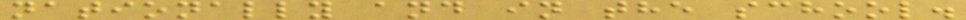nationally and in the school.
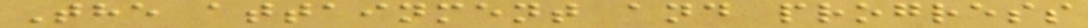The attainment and progress
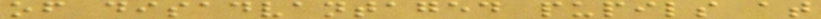of disadvantaged pupils at
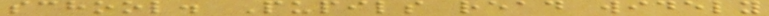school. Pupils read widely
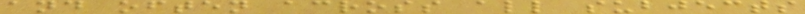and often across all subjects
